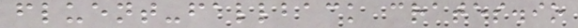fluent-fallback crates.io
